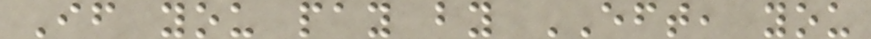If you pay by EFT, you
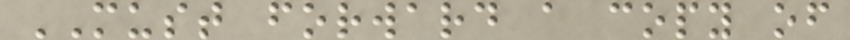MUST forward a copy of
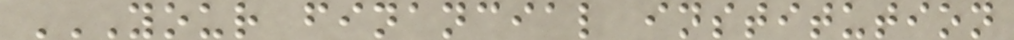YOUR FINANCIAL INSTITUTION
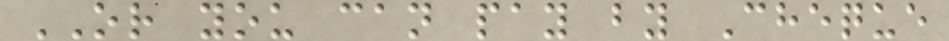OR you can pay by Cheque
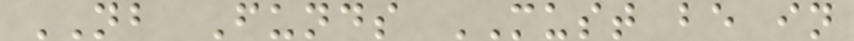NB Funds MUST be in
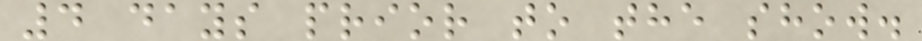4 days prior to the show.
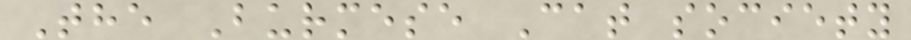The Burmese Cat society
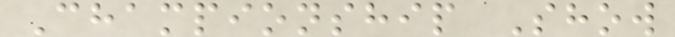Championship Show
